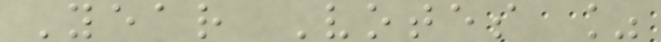Year Votes %
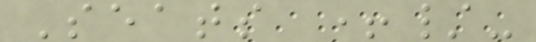Seats +/-
